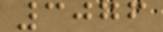3076
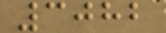3082
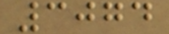3074
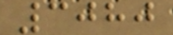3080
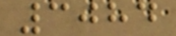3084
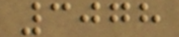3078
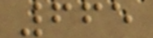665
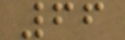66
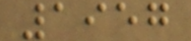1957
